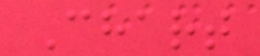Chart
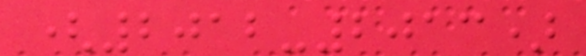(2012-2013)
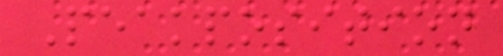Peakposition
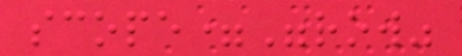scope="row"
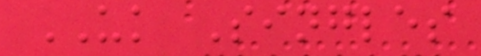UK Singles
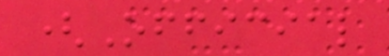(Official
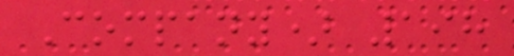Company) 198
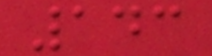143
